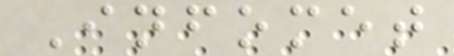Infomet
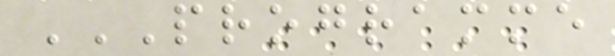PROGRAMME
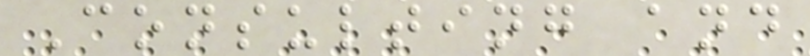Consulting and
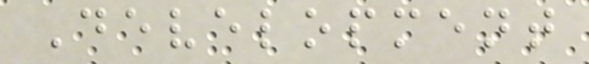Development
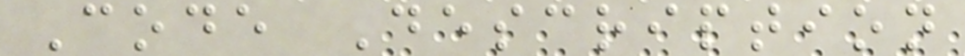Code Description
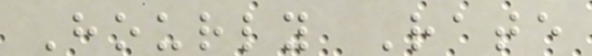Hourly Rate
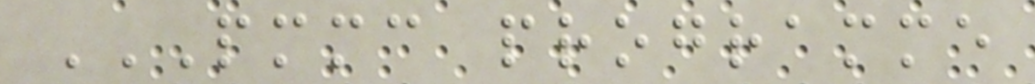PMMC PROGRAMME
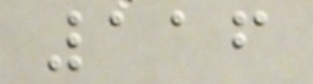116
